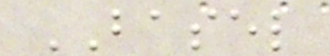BASEL
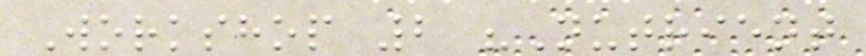Workshop 2 "Nutrient
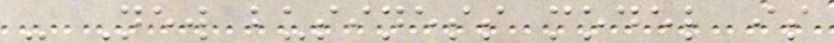- New business model is
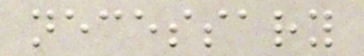necessary
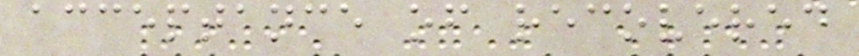acceptance of recovered
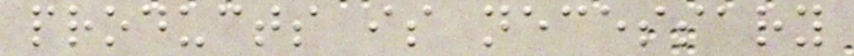products is necessary
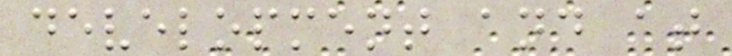development and at
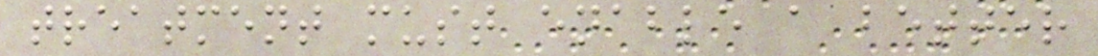treatment must enable a better
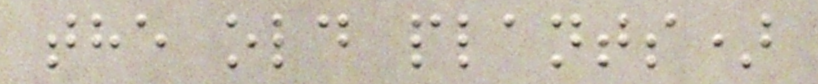the old plants)
